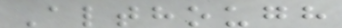Although
